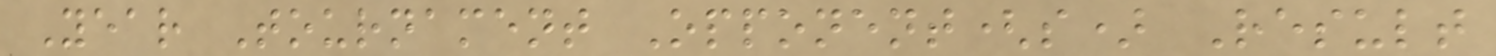Year Tournament Opponent(s) Result
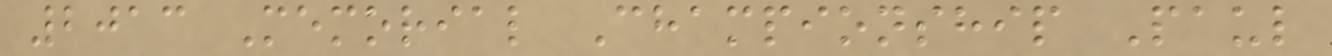2013 Memorial Championship Paul
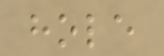hole
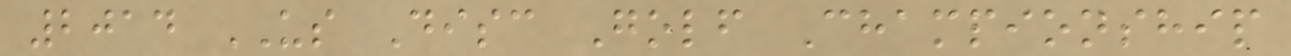2014 US Disc Golf Championship
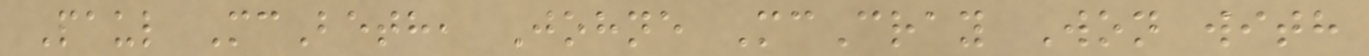Paul McBeth, Johne McCray Won with
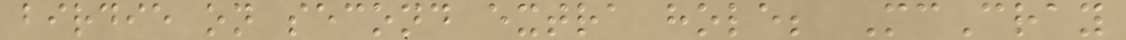birdie on second extra hole; McCray
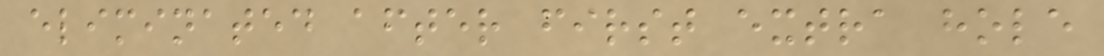eliminated after first extra hole
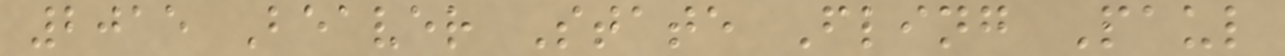2015 Beaver State Fling Paul
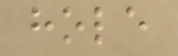hole
